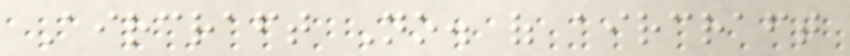Aircraft No. of aircraft
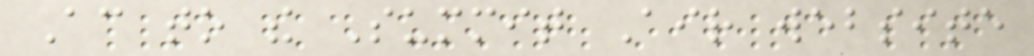According to the Summit Air website
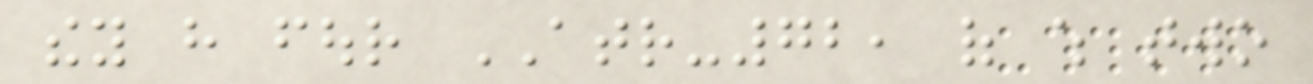they have four ATR-72, of which two
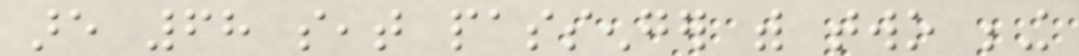are 68 seat passenger with two being
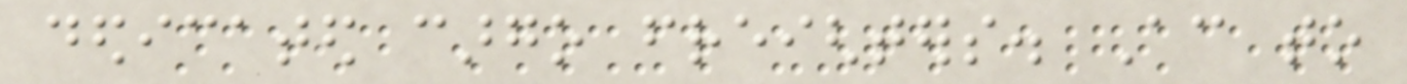dedicated cargo freighters. According to
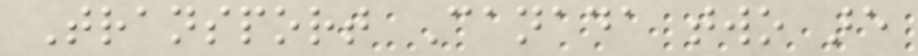Transport Canada two are
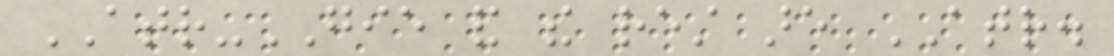ATR-GIE and the rest are ATR.
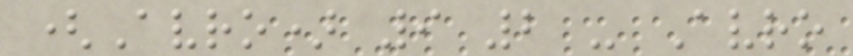(Avro) 9 2 - Avro
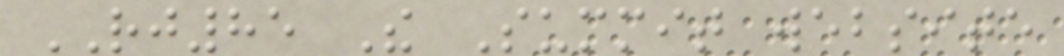RJ85 The Summit website
